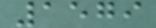1579
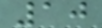10
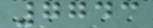7743
